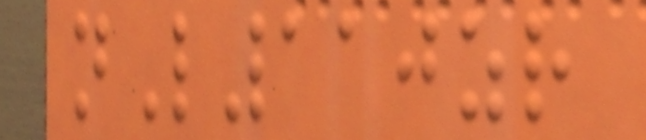nL110zr
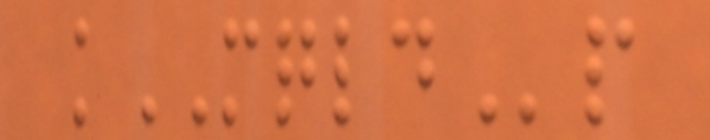kMQLDp
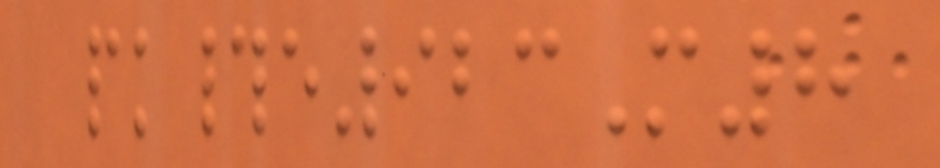pk#e923M8
